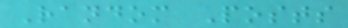Random Posts
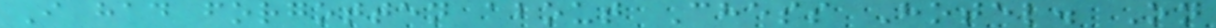I had forgotten about Chess Hotel. On
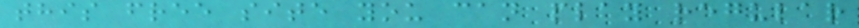this free site you can play regular
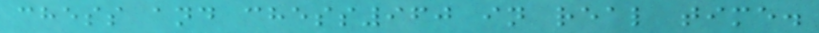chess and chess960 in real time.
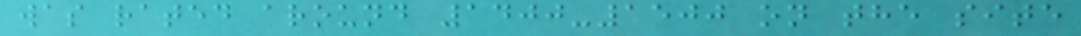was rated around 1400-1500 on the site
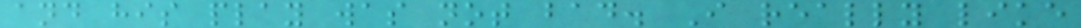and his play was not bad. I really like
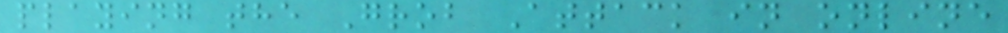playing the Grob Attack in online
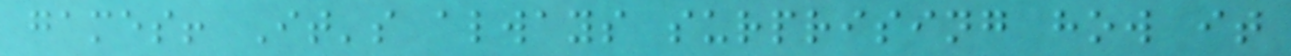games! It's always surprising how it
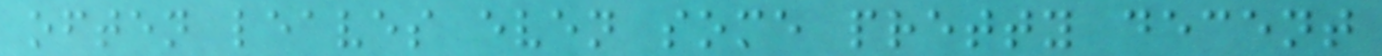often leaves even some pretty decent
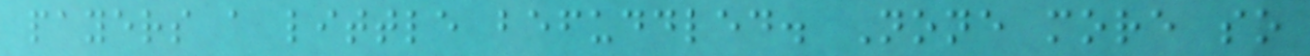payers a little befuddled. None more so
